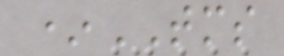*TMS
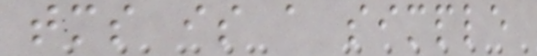tms is a simple
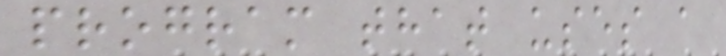program that uses a
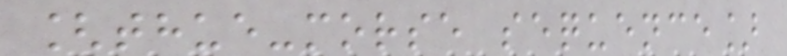[thue-morse sequence]
